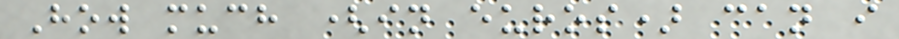How much (in euros) can i
